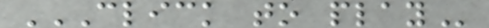CLICK TO PLAY
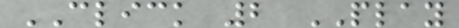CLICK 2 PLAY
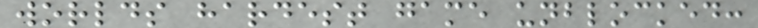worlds hardest game unblocked:
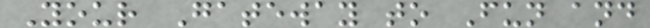Your Gateway to Fun and
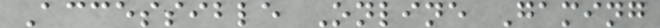Accessible Online Gaming
